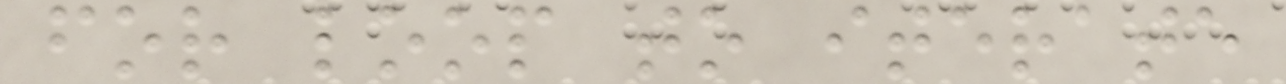for loop to iterate
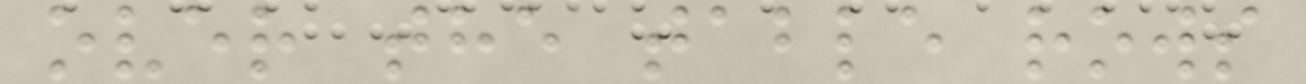over the table rows
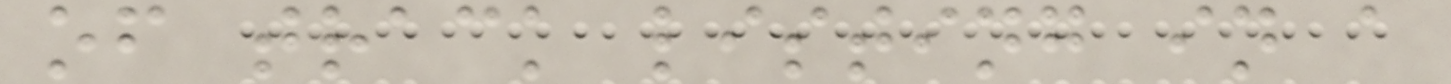of track listing in a
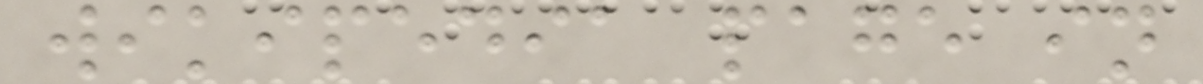wikipedia page in
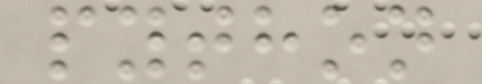python
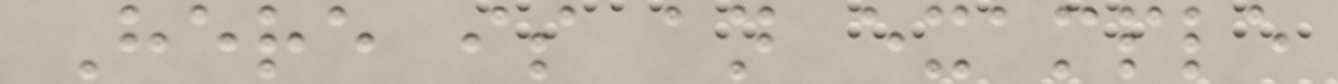Here is an example
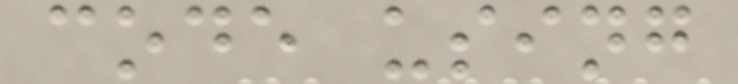code using
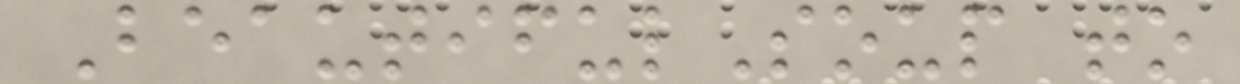BeautifulSoup to
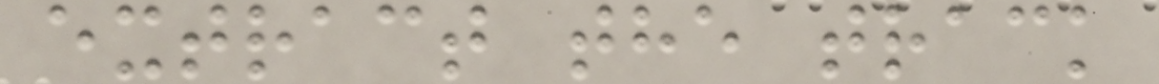extract the track
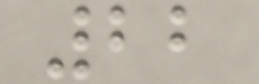22
